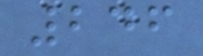246
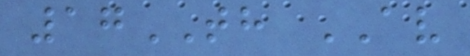17TH AV
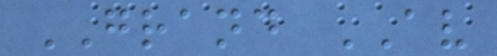GRAND AV
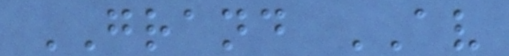GRAND AV
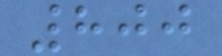800
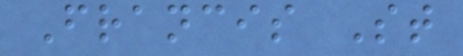Francis St
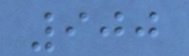900
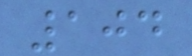104
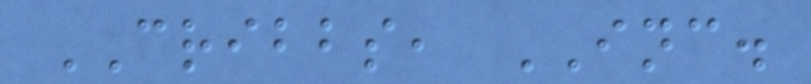CRIBBS, INC.
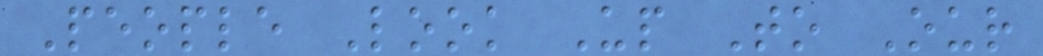People Look Up To Our
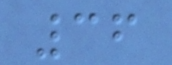36
